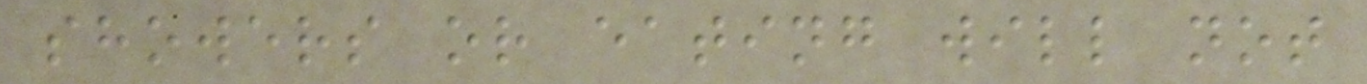showers or eating will not
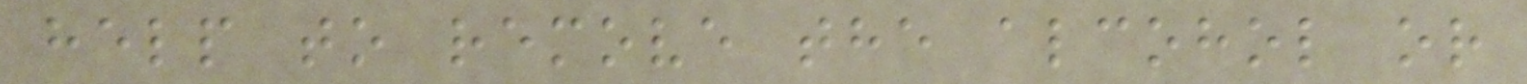help to remove the alcohol or
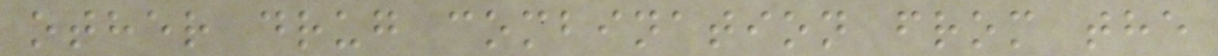other drug combination from the
